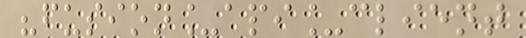"fusion_api_client
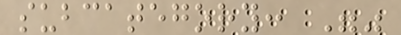subcategory: ""
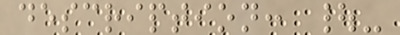description: |-
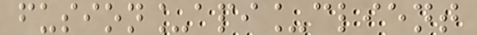fusion_api_client
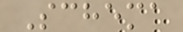Schema
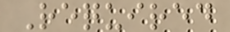Required
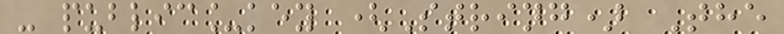- public_key (String) The
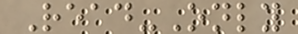Read-Only
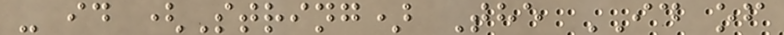- id (String) The ID of
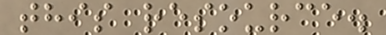this resource.
